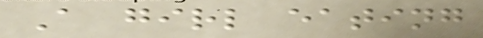A girl eating
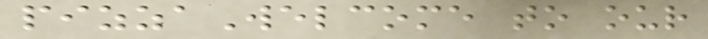pizzaWelcome to our
